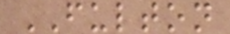FULTON
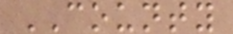COUNTY
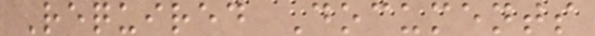Required Documents
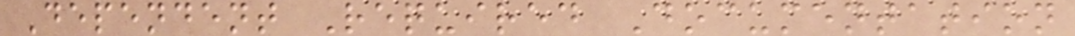Dependent Required Documentation
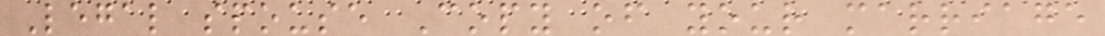Legal spouse Copy of your marriage
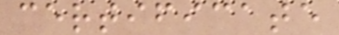certificate
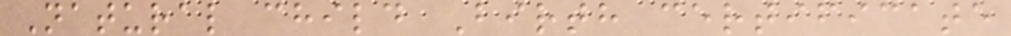Natural child Birth certificate
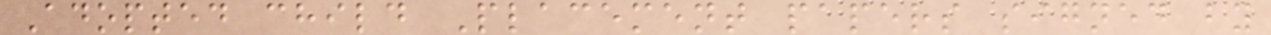Adopted child Placement papers signed by
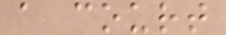a court
